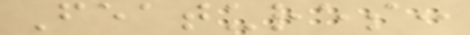Features:
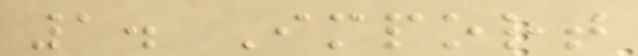1. Import
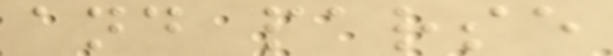and parse
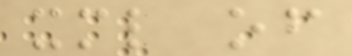xml of
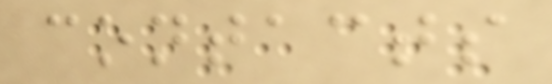contacts
